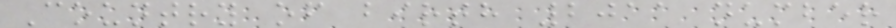Country of birth 2011 number
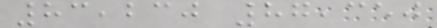83,230 87,350
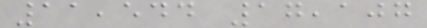11,544 17,107
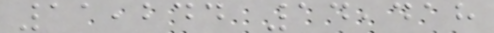11,244 14,418
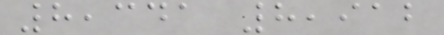8,341 8,912
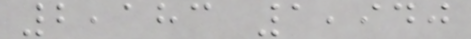2,183 1,940
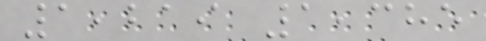1,219 1,385
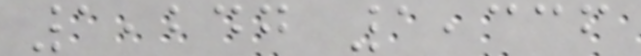1,247 1,336
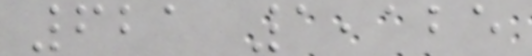621 1,125
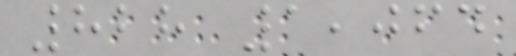828 1,064
